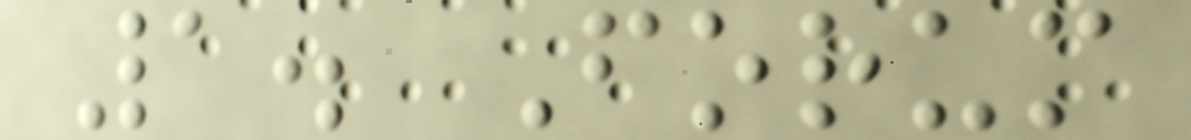1. Forum
